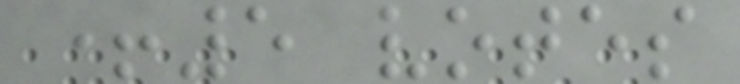+5 votes
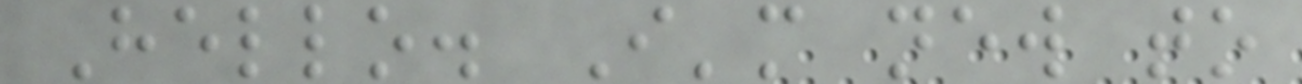Hello. I'm new to
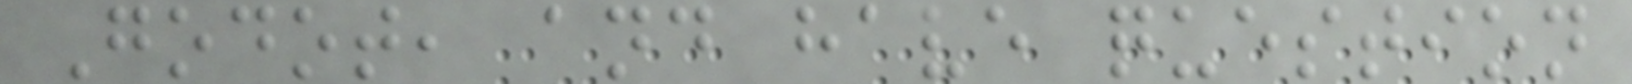Godot, and have question
